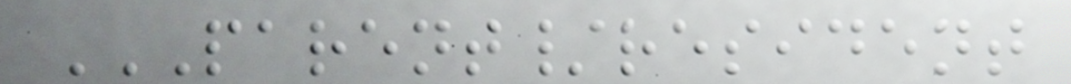PARENT/RESIDENT
